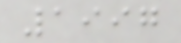1997
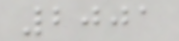2001
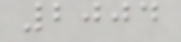2004
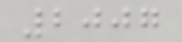2007
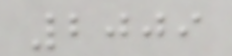2009
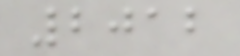2012
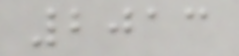2013
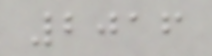2016
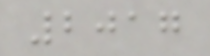2017
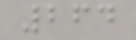264
